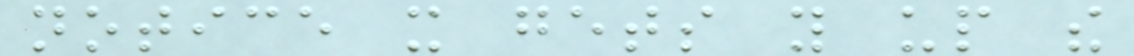notice it gets you up the
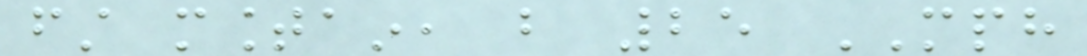first mountain, but 25 MPH
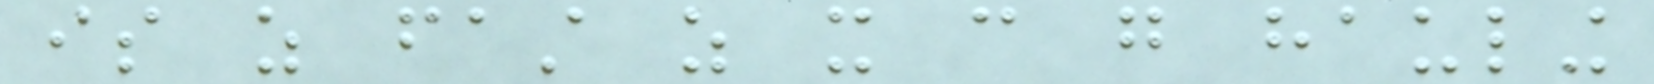is as fast as it can go hauling
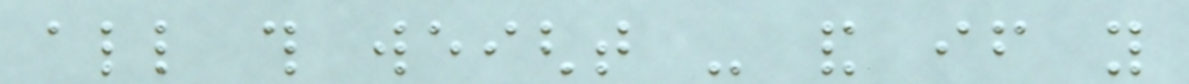all this weight - and if you
